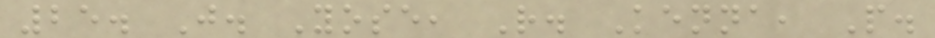25. J. Yose, R. Kenna, P.
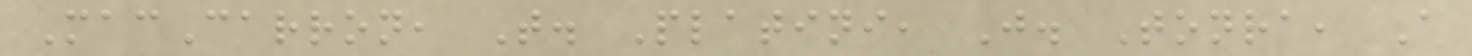MacCarron, T. Platini, J. Tonra, A
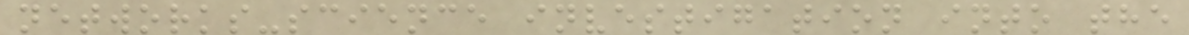networks-science investigation into the
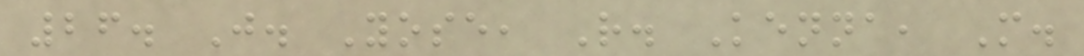26. J. Yose, R. Kenna, M.
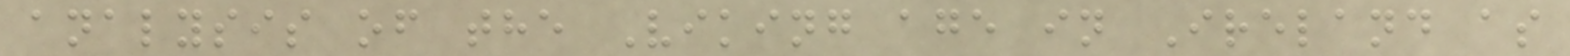analysis of the Viking age in Ireland as
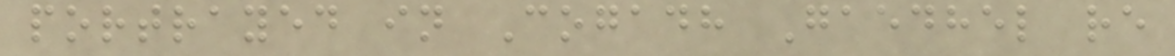portrayed in Cogadh Gaedhel re
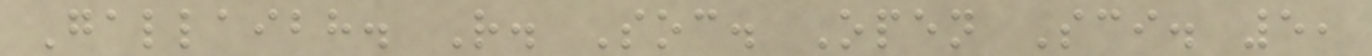Gallaibh. R. Soc. Open Sci. 5,
